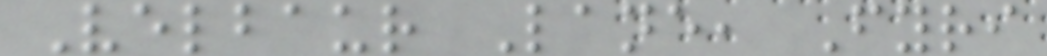Velbaur Lane, Fyri
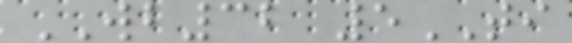WB32 5TI
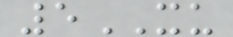5XU
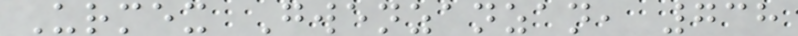Urmex Gwenzanzan, 738
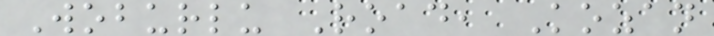Woburlu Road, Kozan
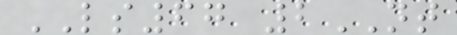LS67 2NT
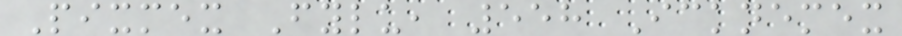Pixmex Fylu, 558 Icknemex
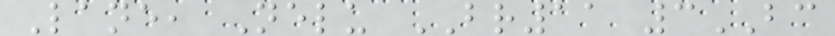Lane, Nelu BR11 3BC
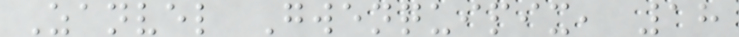Zanvel Gwenquipix, 18
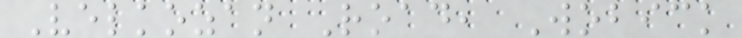Velkozan Road, Wobick
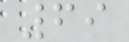69
